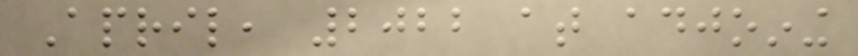April, 2022 at adjoining
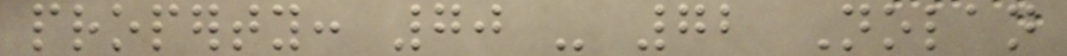property: 70 - 72 Nolan
